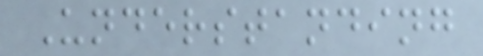Understanding
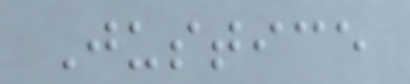Justice
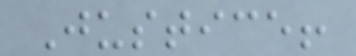Justice!
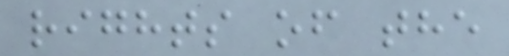rights of the
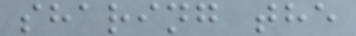sharing the
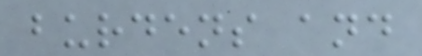burdens and
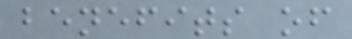benefits of
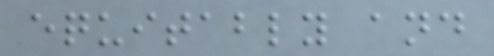equitably and
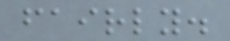fairly.
